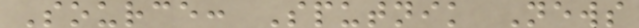Source: Sputnik News
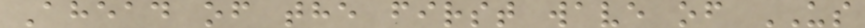Ahead of the first wave of US
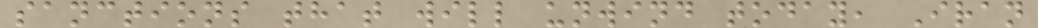sanctions that will unwind today, Iran
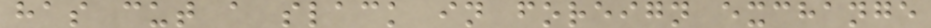has cut a slack in foreign exchange
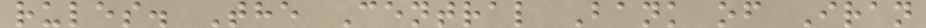rules. The Central Bank of Iran
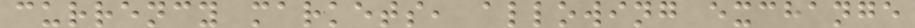currency markets, allowing exchange
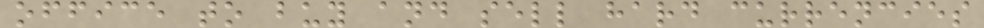office to buy and sell hard currencies
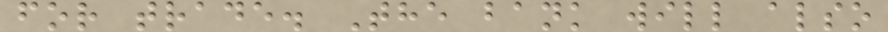for trade. The bank will also
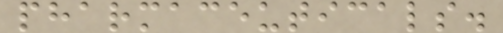pharmaceuticals.
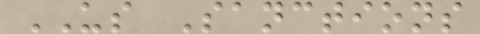US Sanctions
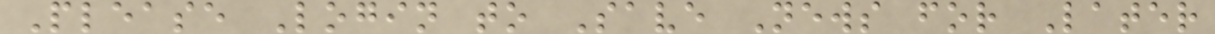Please Login to Save News for Later
